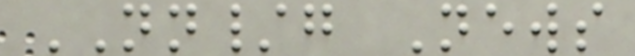NN/g News
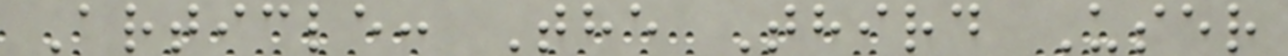Article: The Third User
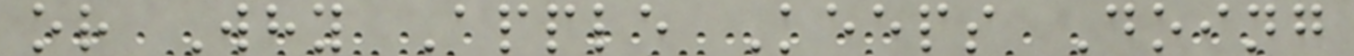or Why Apple Keeps Doing
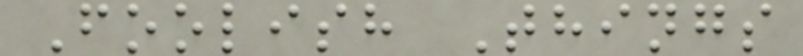Foolish Things
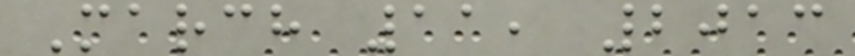March 11, 2013
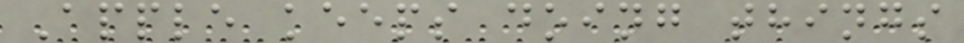Apple keeps doing things
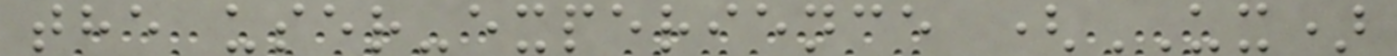the user-experience (UX)
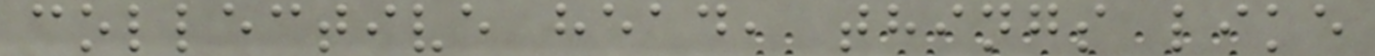collective head, things like
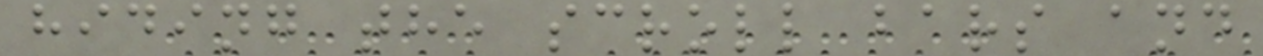hiding the scroll bars and
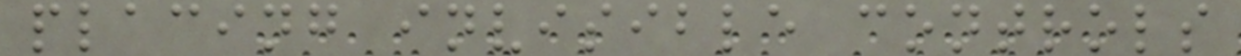placing invisible controls
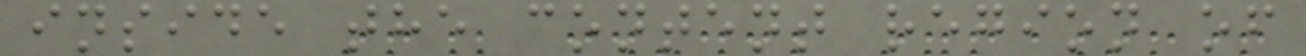inside the content region of
